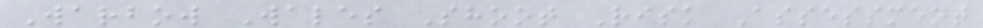Warbow Wales Shoot Risk Assessment
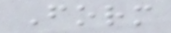Form
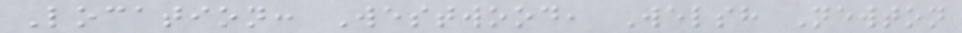Location: Westwood, Welsh Newton
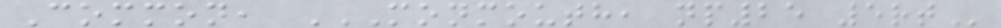Common, MONMOUTH, NP25 5RT
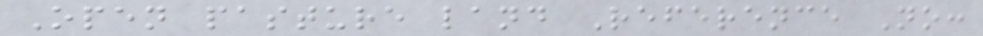Open pasture land Reference No:
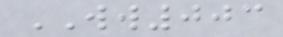WW003
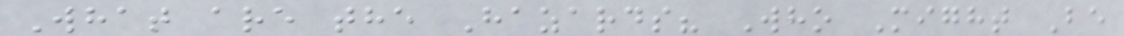What are the Hazards? Who Might Be
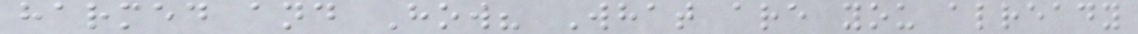harmed and How? What are you already
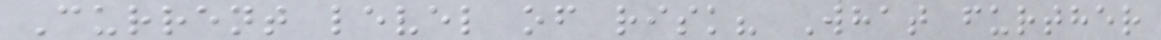Current level of risk? What further
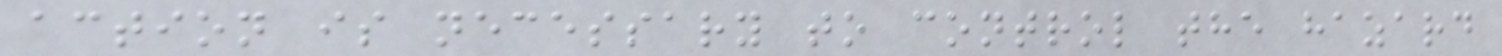action is necessary to control the hazard
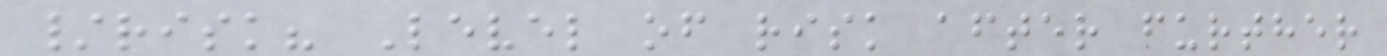/risk? Level of risk after further
